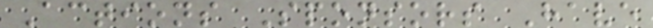Actions Sponsors Have
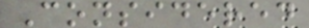Considered
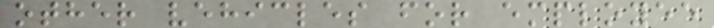other vehicles for employee
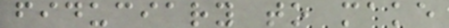fiduciary to make
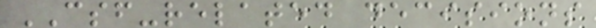CSF-related decisions
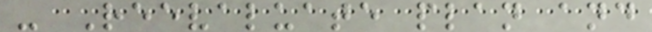- Reevaluate plan and
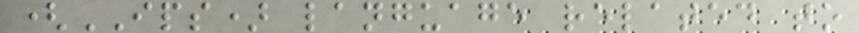(IPS) language related to
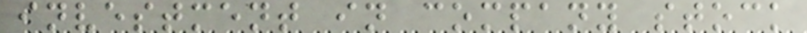investment in company stock
